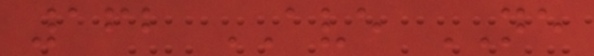162 AVE NE
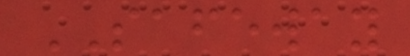SAFEWAY
